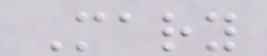Mary
